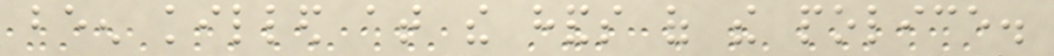been killed at the hands of the police.
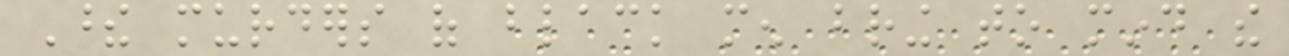These murders of black men bring to mind the
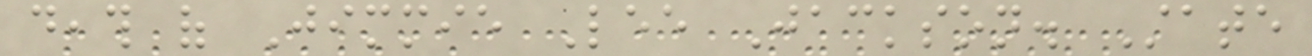death of Jimmie Lee Jackson. State
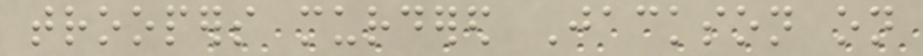troopers murdered Jackson on
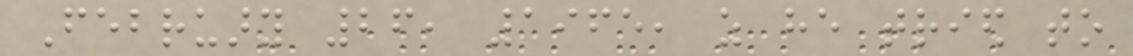February 26, 1965, as he tried to
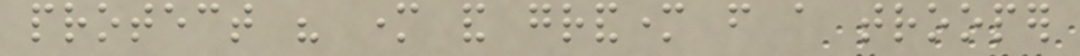protect his mother and grandmother from a trooper
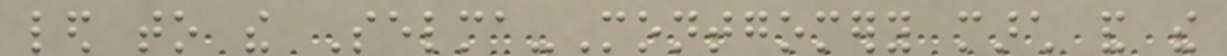led to the Selma-Montgomery march and the
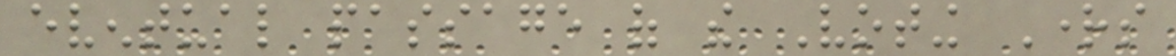eventual passage of the Voting Rights
